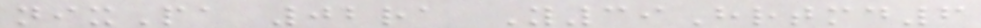nixPa 02ra Y39Hrtmd6
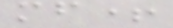mf+
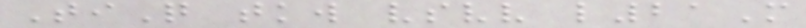TiQ tkw vsvv l21M
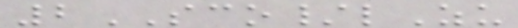2SCO/lZu
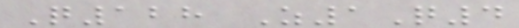Q128 Z1Q4
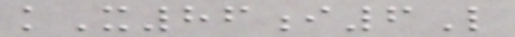kX86i6L
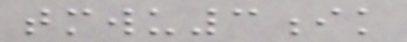tmwu3ik
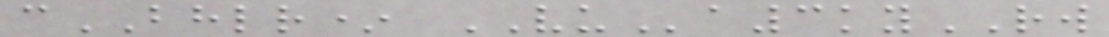cBHLR* VUa3kyRW
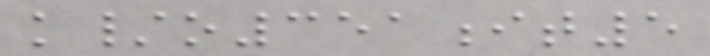k/o351it5
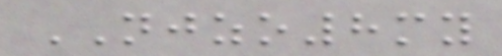NJZO8my
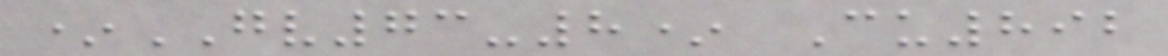*GV73-8* Cu892
